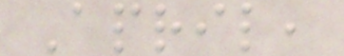April,
